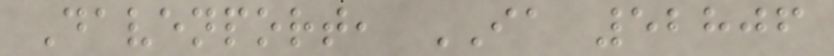Davenport, IA 52806
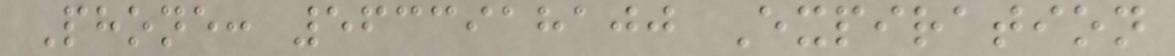Phone: 5633918100 Expiration
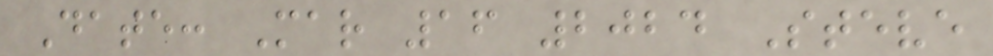Date: Mar 16 2024 Steve
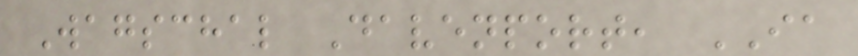Wagschal Davenport, IA
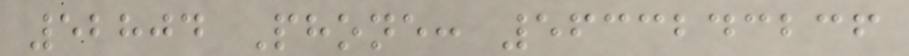52804 Phone: 5633243236
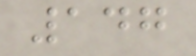147
